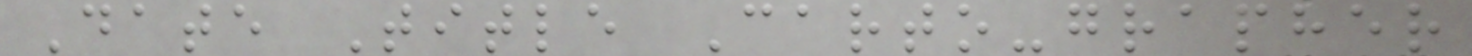Date Title Carto-grapher
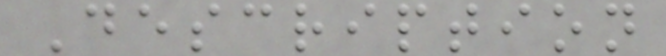Description
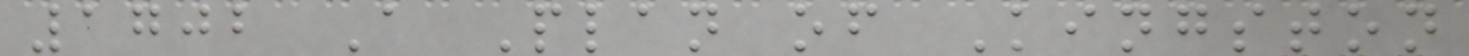1702 A Plan of Kingston
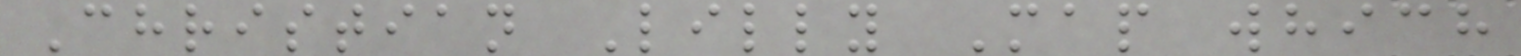Christian Lilly Map which
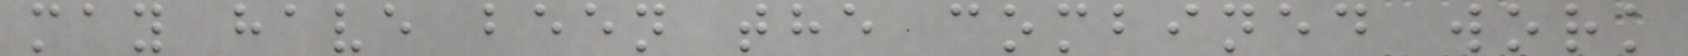may have been the combined work
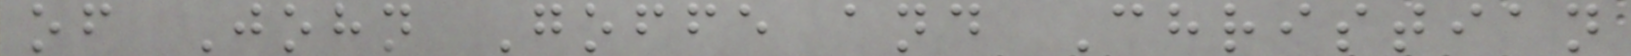of John Goffe and Christian
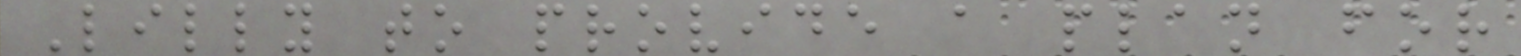Lilly to provide a plan for
